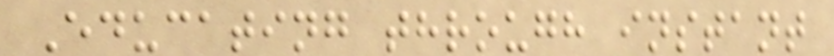Educating through instant
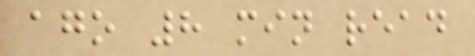ago 8 min read
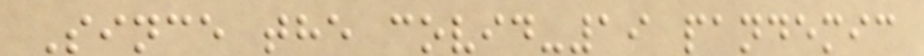Since the covid-19 pandemic
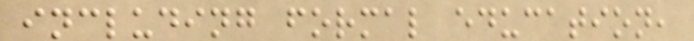including formal education,
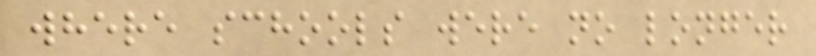where schools were no longer
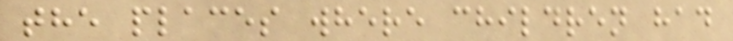the places where children had
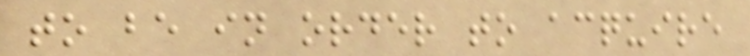to be in order to acquire
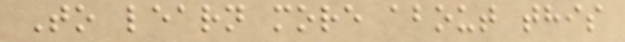To learn more about this
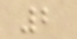2
